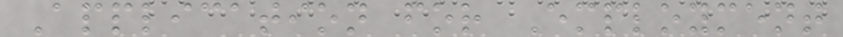Application for Employment
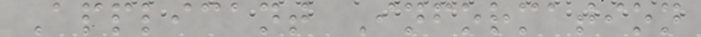Applicant Information
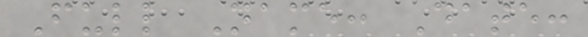Full Name: Date:
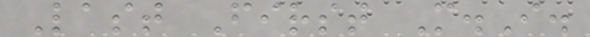Last First M.I.
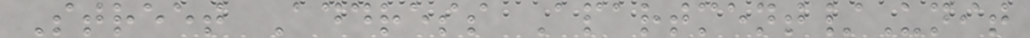Street Address Apartment/Unit
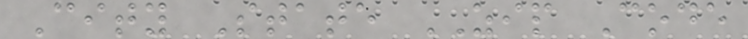City State ZIP Code
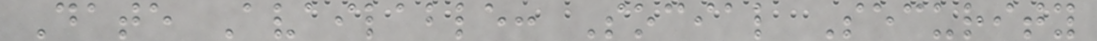Date Available: Social Security
